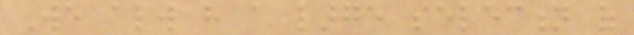We always have a large selection of
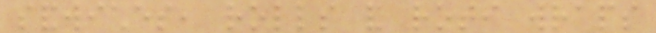sandwiches, rolls and roti wraps
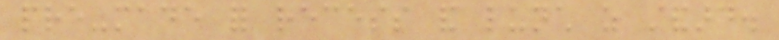pre-made for recess and lunch as standard.
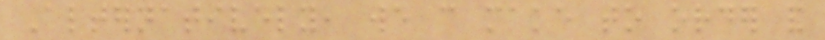Alternatively, we can make to order and
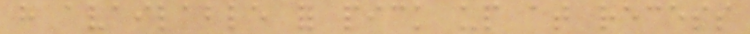have available for pick up at recess
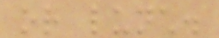or lunch.
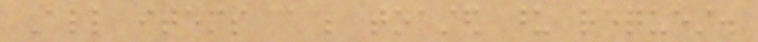All items can be toasted upon request.
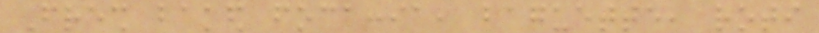Fresh baked focaccia, baguette, roti
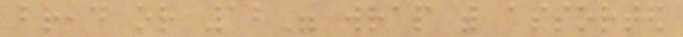bread or 12" wrap with assorted
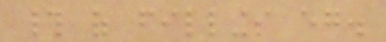# of fillings eg.
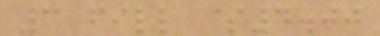3 fill $4.00
